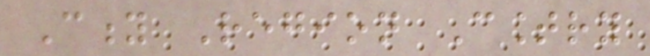City Region Country
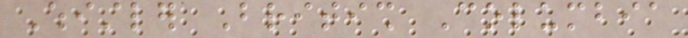Whistler British Columbia
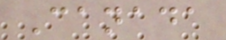Canada
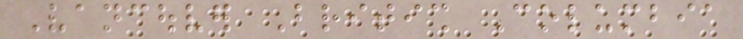Vancouver British Columbia
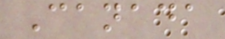Canada
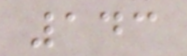143
